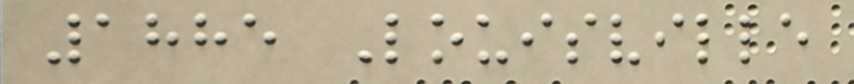1885 Louisville
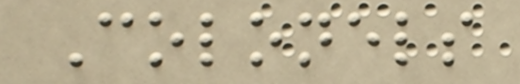Colonels
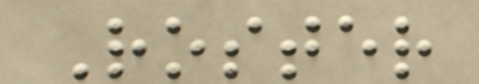Roster
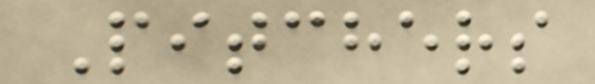Pitchers
